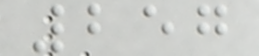257
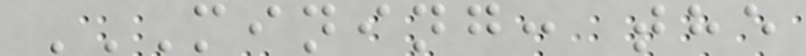MINING: THE
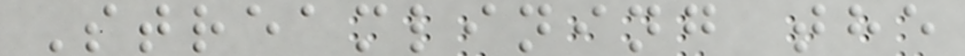Streamlining the
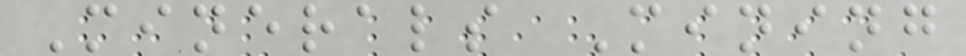Minerals Mining
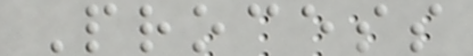Process
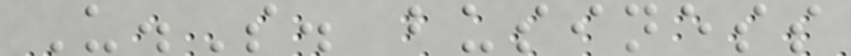U.S. business
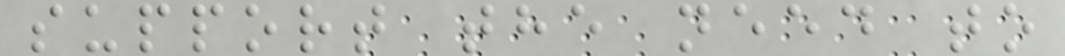support the need to
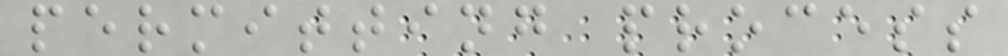permitting process
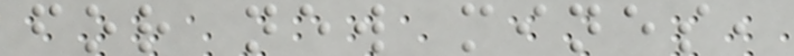for new mines,
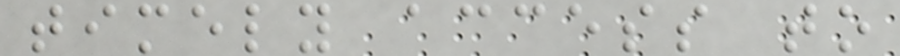timely access to
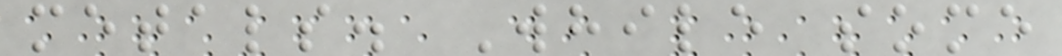metals. While some
